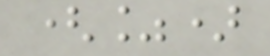(%)
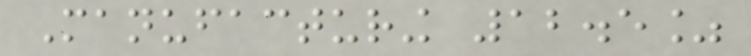Manufacturing 12.5%
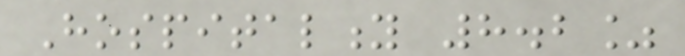Hospitality 8.2%
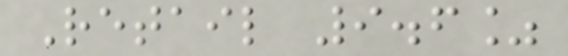Retail 9.6%
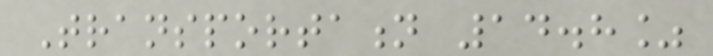Transportation 14.8%
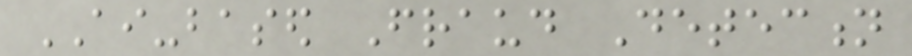AI-based Fraud Detection
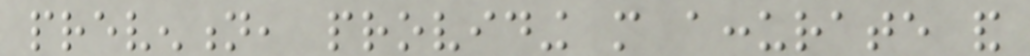prevention, providing more accurate and
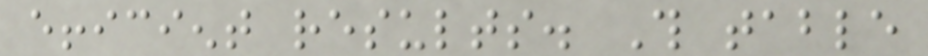efficient results. This table
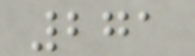271
